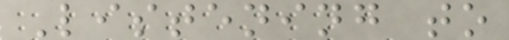Listening to
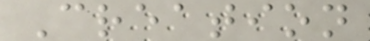Creation
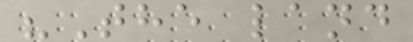"The land
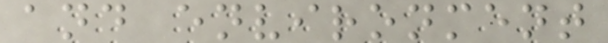and environment
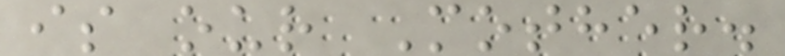is our Mother.
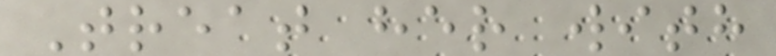Treat her with
